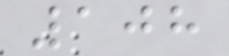108
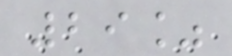29%
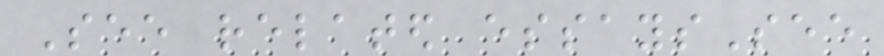See related essaysSee
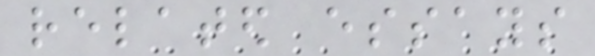related essays
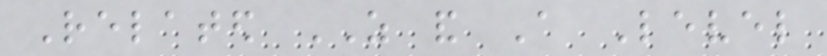Related AS and A Level
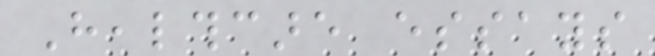Healthcare essays
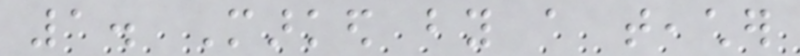1. Marked by a teacher
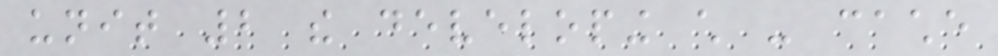unit 2 the developing child - cache
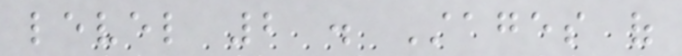level 2 . Stages of
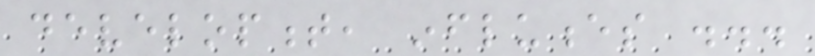development, influences ...
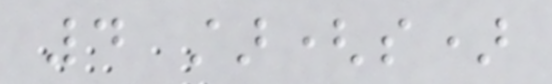4 star(s)
